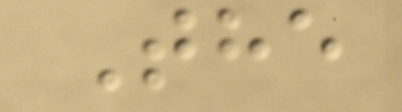The
